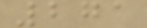271
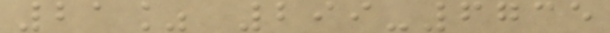21% 299-6735
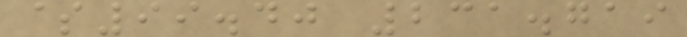$99.40 231.719
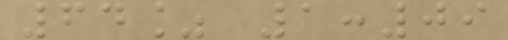64% 1:09
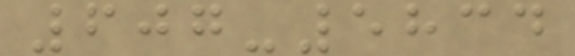607-5834
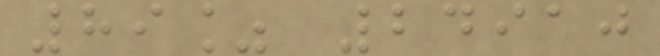89% 24910
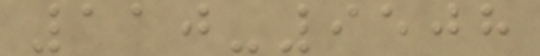110-9508
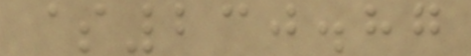$230.87
